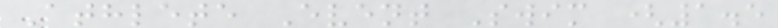Athlete Event Swim (1.5
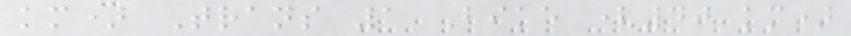km) Trans 1 Bike (40 km)
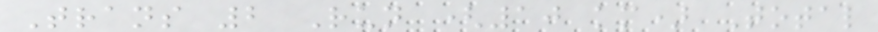Trans 2 Run (10 km) Total
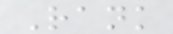Rank
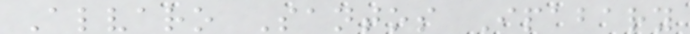Alvaro Santos Ipabary
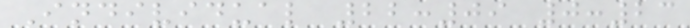Individual 22:09 0:23
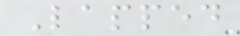Lapped
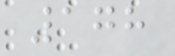178
